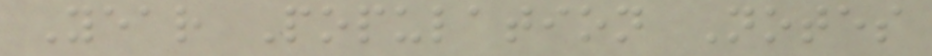Year Population Notes
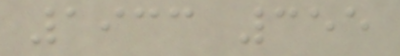1933 355
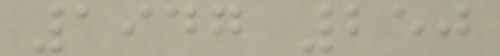1947 250
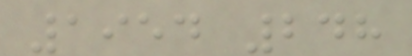1954 248
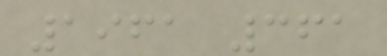1961 361
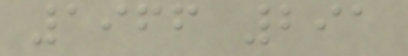1966 291
